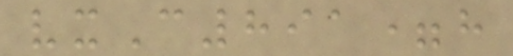vxC891=h
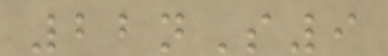22nS9
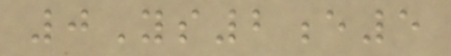0Ys2e5
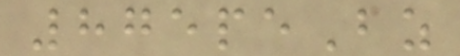875peBz
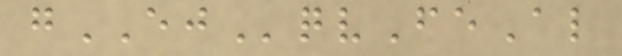gEJqvFeAl
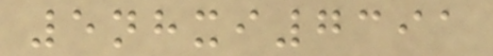5nhxi7391
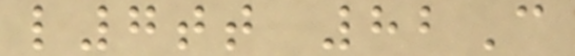l7tt 82C
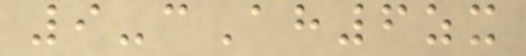9-cAh6zx
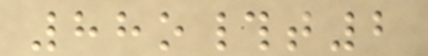88o#t2
